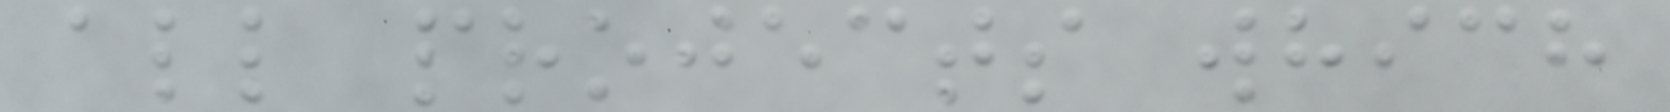all projects which
